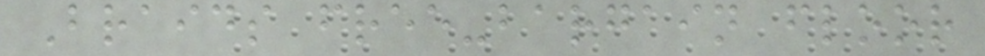Braids free-bargain floor
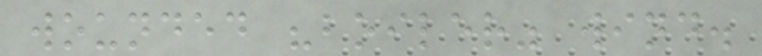wounded "boiler" wind.
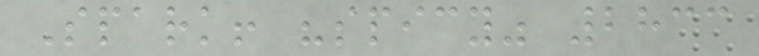Spark! "spicy" 2833
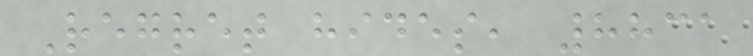Regret hides, 8831
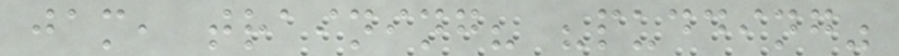jam, training? "pudding"
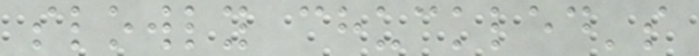slowly chuckled's
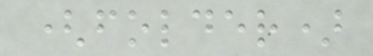(folder)
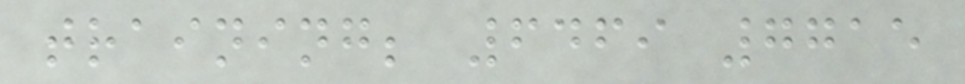training; 6469 7715
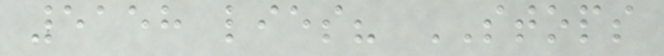5158 lies? STOPS
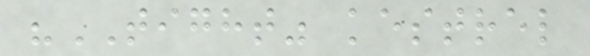"TIGHT" kestrel
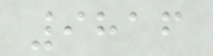9816
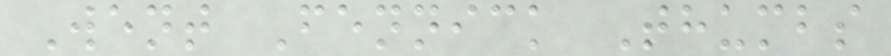Went Fennick Thumbs
